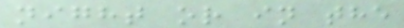night or in the
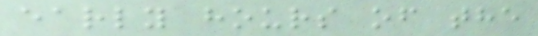early hours of the
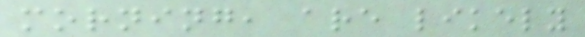morning, are likely
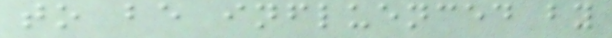to be influenced by
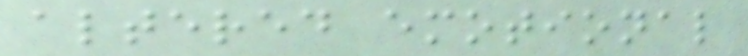altered emotional
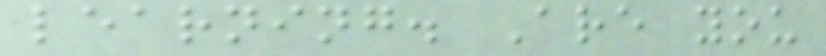learning. Are you
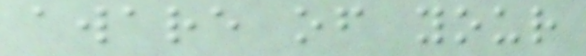aware of your
